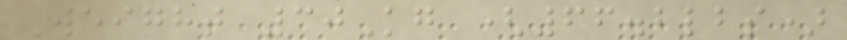Weight 30Kg (66.2lbs)
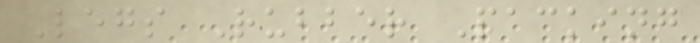Legs Rubber Packing
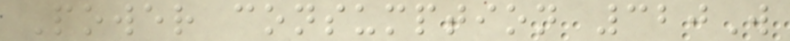Power consumption 320W
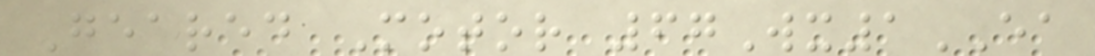Geared Motor 67Wx1EA
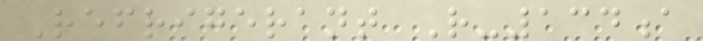Refrigerant R-134a
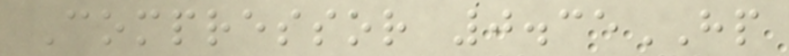Compressor 0.35HP
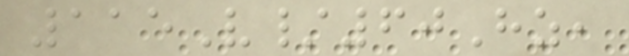115V/60Hz,
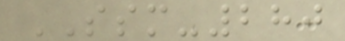SSM-280
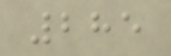285
